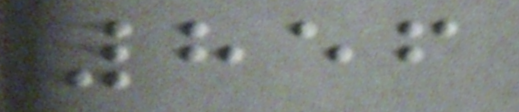856
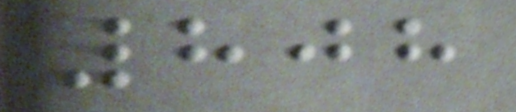808
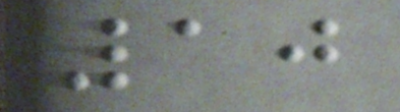10
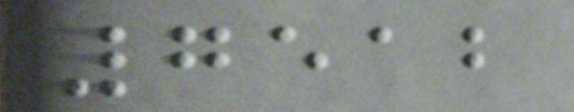7512
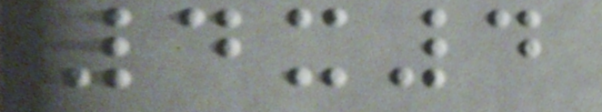4x4
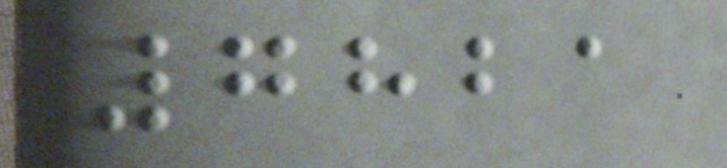7821
